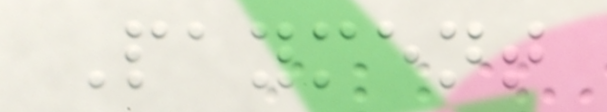Payment
